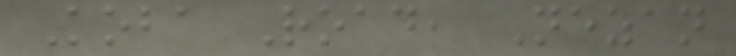Koba Road, Nezan
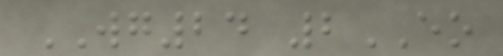WG24 2EO
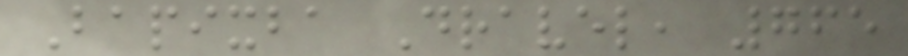Bapixba Dravel, 765
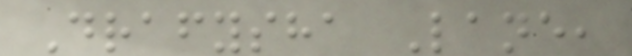Drafysha Lane,
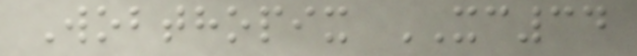Wobthopix XC34
